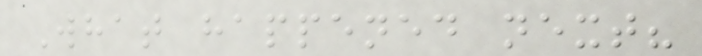What happened next?
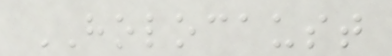HOLOCAUST
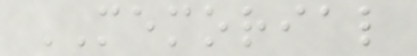MEMORIAL
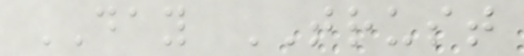DAY TRUST
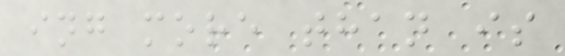ing more than is
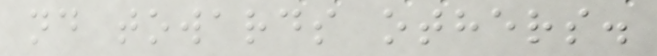nd towards others.
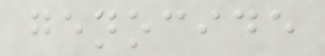genocide
